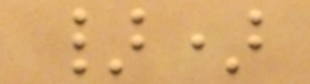})
